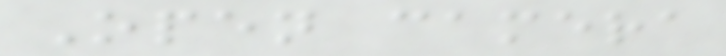Open camera
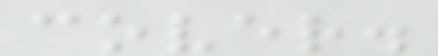cover.
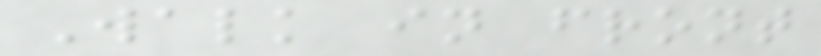Walk in front
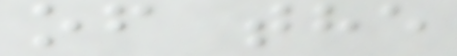of the
